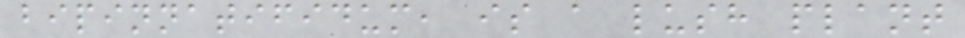bipinnatifidum, is a lush plant
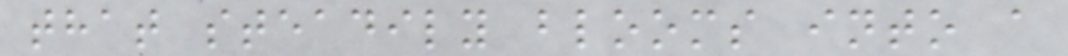that steadily blooms into a
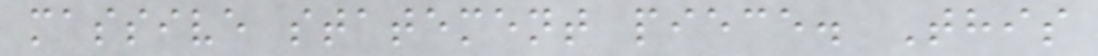massive statement piece. This
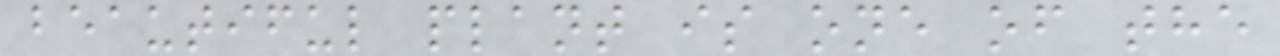beautiful plant is one of the
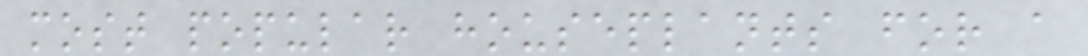most popular houseplants for a
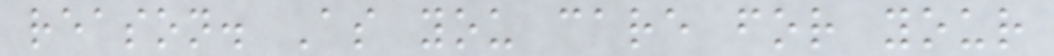reason. As you care for your
